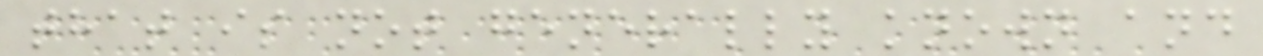that is not generally known and
